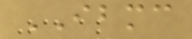IBMC
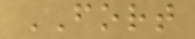FORT
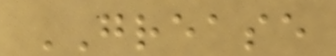GREASE
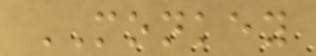MONKEY
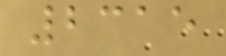2315
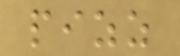pizz
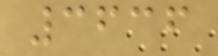3636
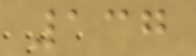137
